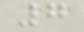7
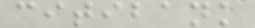citibank
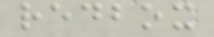redbox
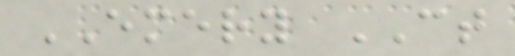EMERY CT
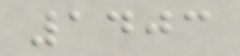1403
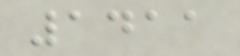1411
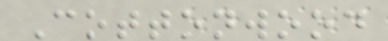Cottonwood
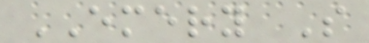EMERY S
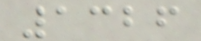1326
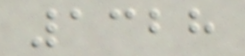1328
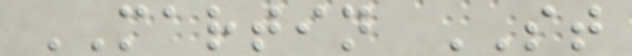MARTIN ST
